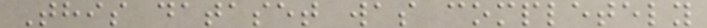This dataset was completely
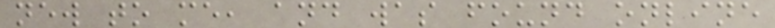new to me, and was found online
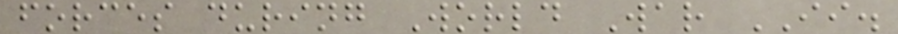forces during World War II.
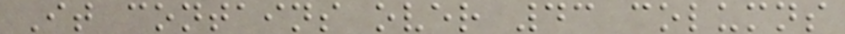It contains over 43 columns
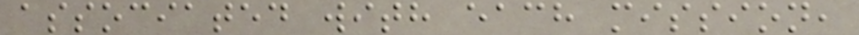associated with each mission,
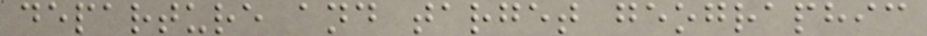departure and target geographic
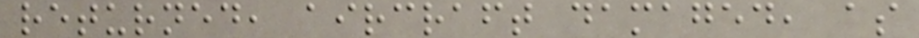returned, aircraft damaged, as
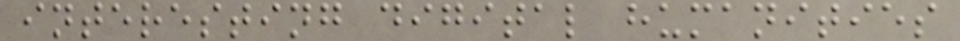interesting digital humanities
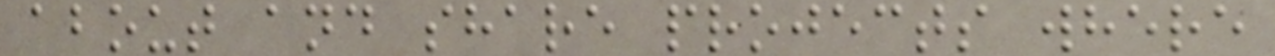about and share projects where
